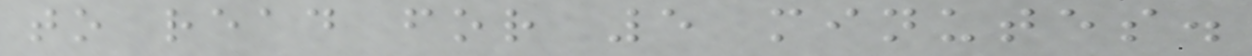to read for 5 minutes.
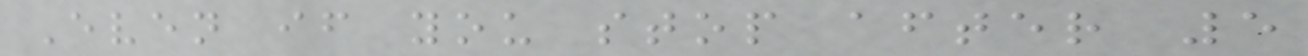Even if you stop after 5
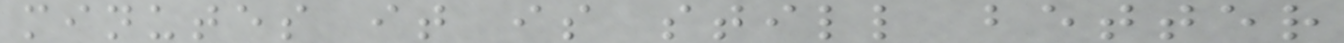minutes it is still better
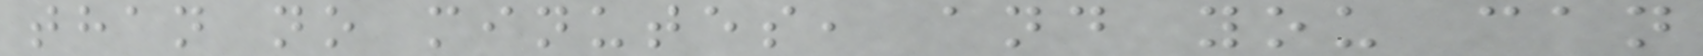than no minutes, and you can
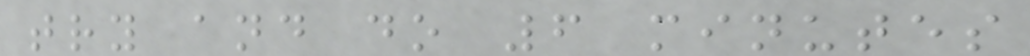try and do 6 minutes
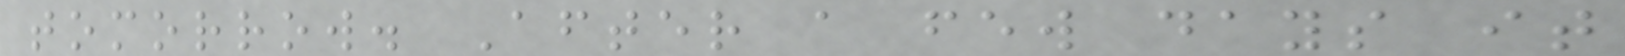tomorrow. After a few days it
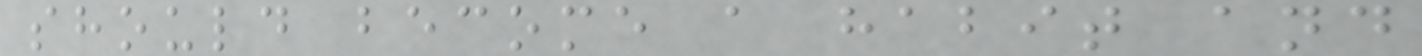should become a habit and
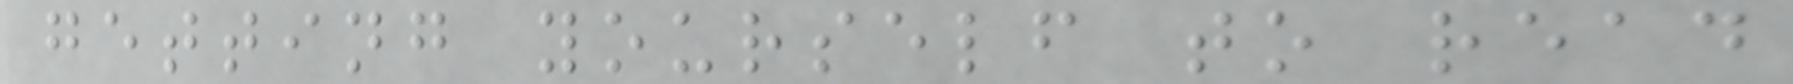getting yourself to read
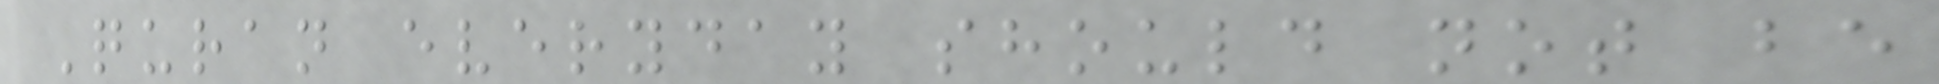Quran everyday should not be
